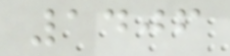1406
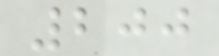200
